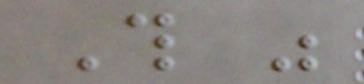This was
